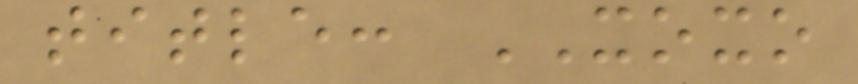title: XOXO
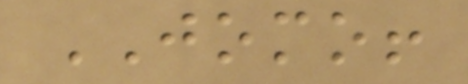JOMO!
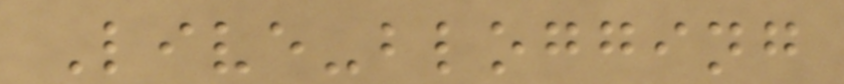Live-blogging
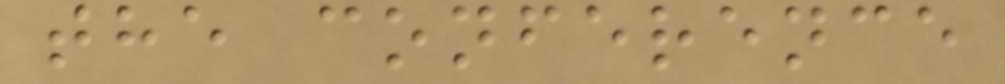the conference
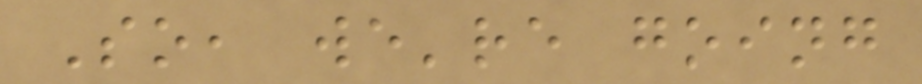So, we're going
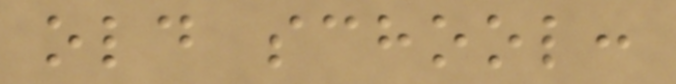old school:
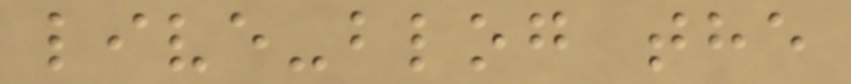live-blog the
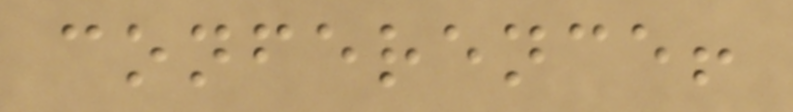conference!
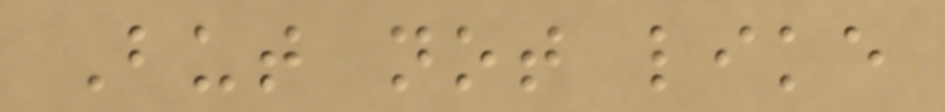But not like
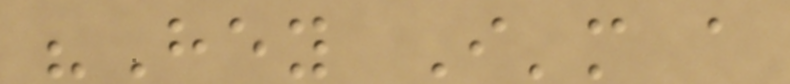"Hey I'm a
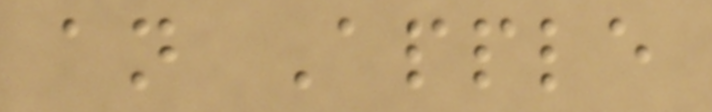an Apple
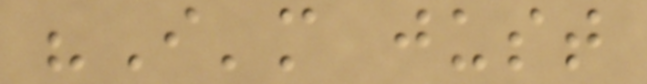"I'm just
